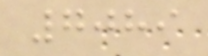7089
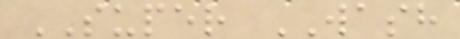SUPER WASH
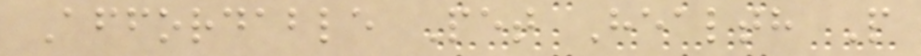Affordable Pet Health P
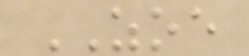ZOE
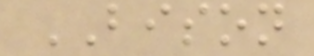BISON
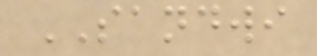SANDWI
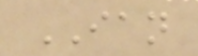IAN
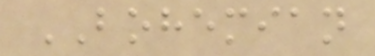BOHEMIAN
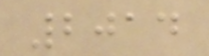2014
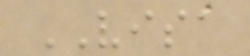VISA
